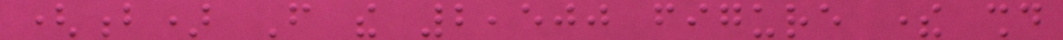(b) From the 2,500 figure there should
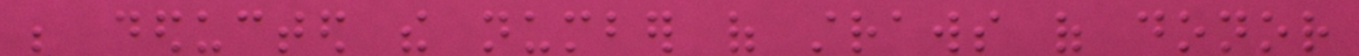be deducted the number of straws of donor
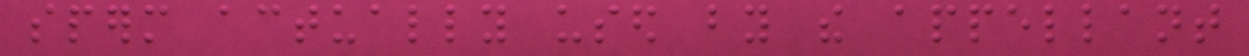sperm actually used by the appellant
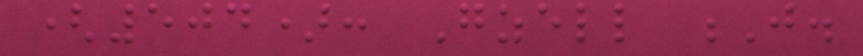(504): Gzell J.
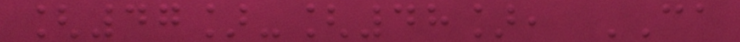[47]-[48], CA
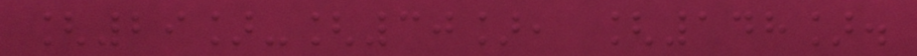[29]-[30], [148].
